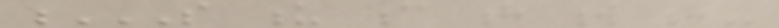S U C H W H
